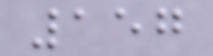157
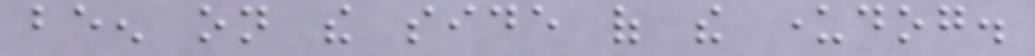been on the side of the underdog.
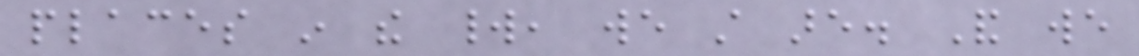places in the world, we still are. And we
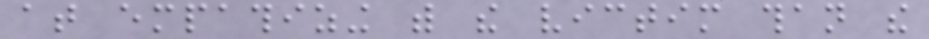at empathizing with the victim than the
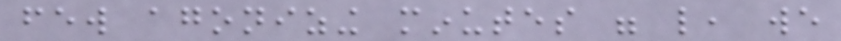few agonizing minutes were like, we
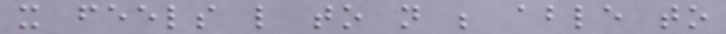it feels like to not be able to
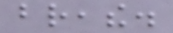breathe.
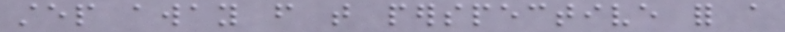step away from that perspective for a
